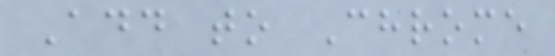Add to Chrome
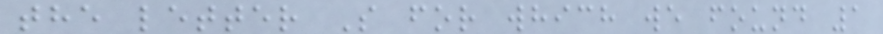the letter S for which we found 1
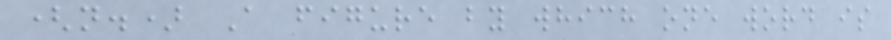(n.) A figure by which one word is
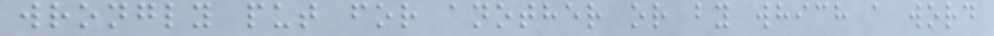wrongly put for another or by which a word
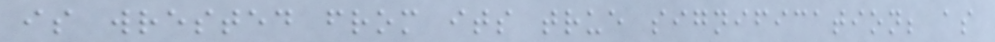is wrested from its true signification; as
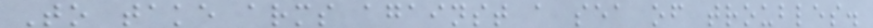To take arms against a sea of troubles.
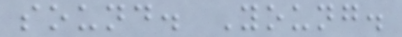sound. Young.
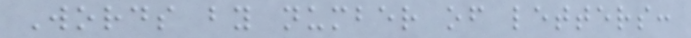Words by number of letters:
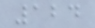124
